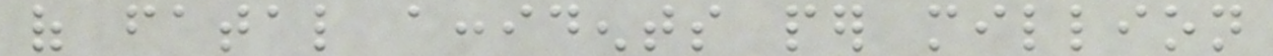of fatal accidents per million
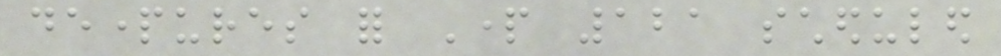departures for Part 121 scheduled
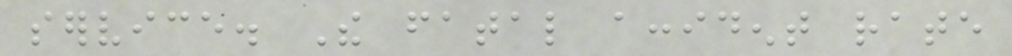service. The fatal accident rate
